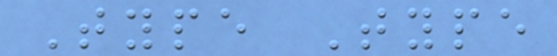Type Type
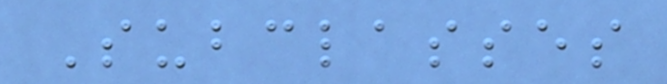Subclasses
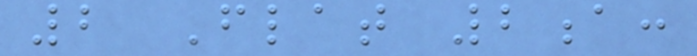2 Flat 2a:
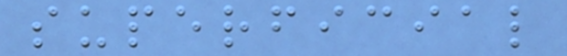superficial
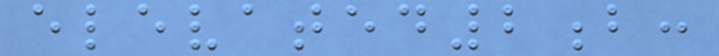elevated2b:
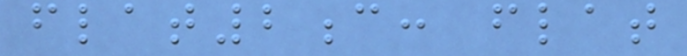flat2c: flat
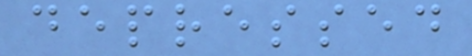depressed
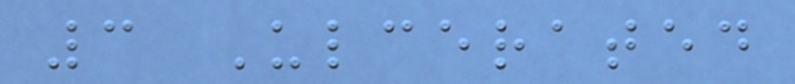3 Ulcerated
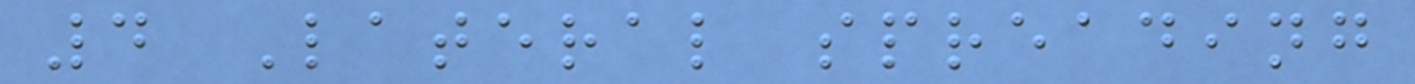4 Lateral spreading
